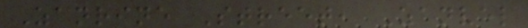Zanrine Street, Zanvel
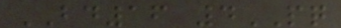BD16 4PQ
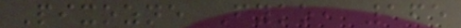Pixozne Fyko, 165
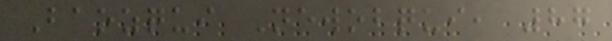Baozqui Newobqui, 87
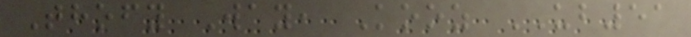Thofy Way, Kooz UB51
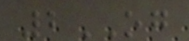2OG
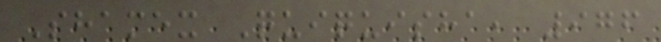Shamex Quiquisha, 976
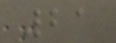21
